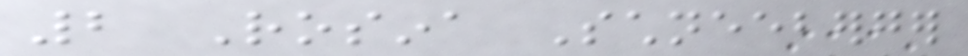2 Rosina Schneeberger
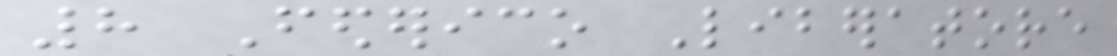8 Federico Liberatore
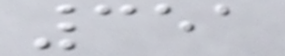351
